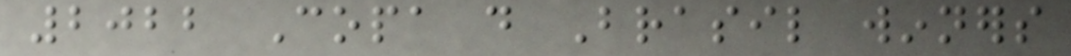2022 Copa do Brasil winners
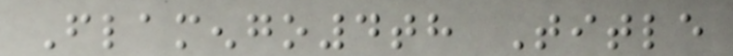Flamengo4th Title
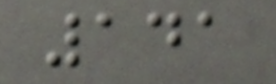141
